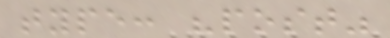type: "post"
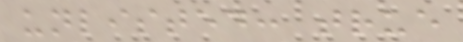unlisted: true
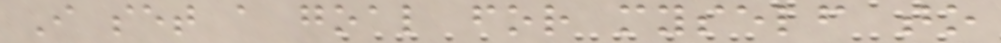I set a goal for myself to
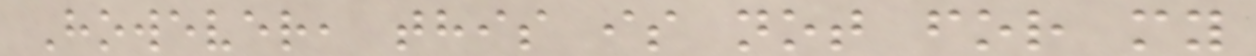However, this is not for my
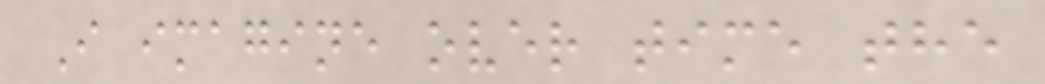I imagine over time the
